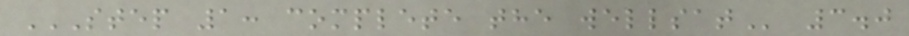STEP 1: COMPLETE THE WELLSAT 3.0
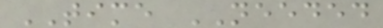TIME NEEDED
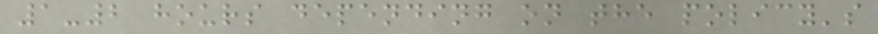1-2 hours depending on the policy's
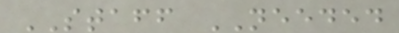STAFF NEEDED
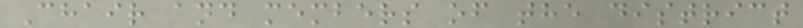Chair and members of the district
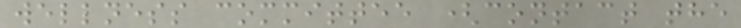wellness committee (contact the
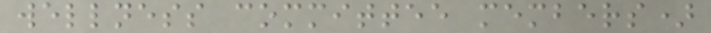wellness committee members)
